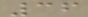36
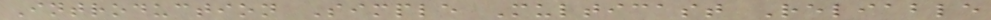Introduction Simple Multicast Reliable
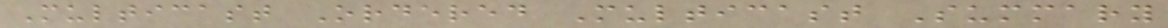Multicast Ordered Multicast Summary
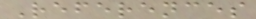References
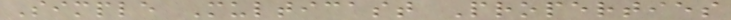Simple Multicast Properties
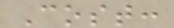Cost:
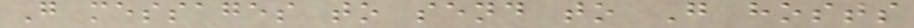G messages to send to G hosts
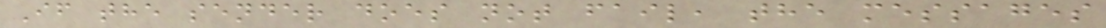If the sender does not fail, the messages
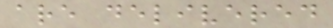are delivered
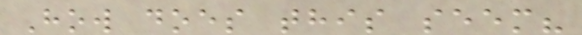How does this seem?
